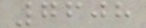7608
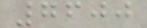7600
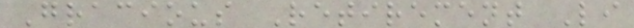Gracious Retirement Li
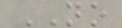NO
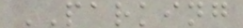PARKING
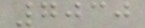7030
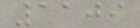1109
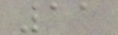11
